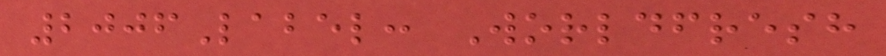2006Label: Worldfresh
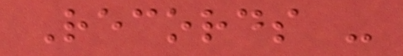Records -
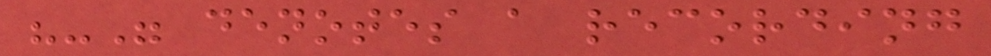"-" denotes a recording
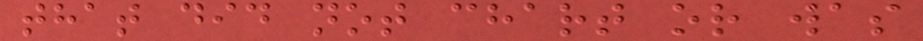that did not chart or was
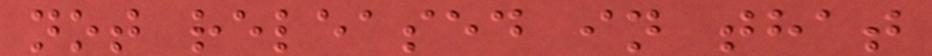not released in that
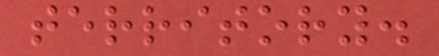territory.
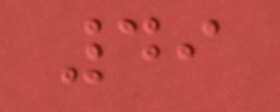49
